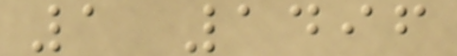1 1496
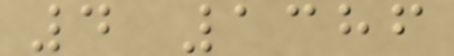4 1386
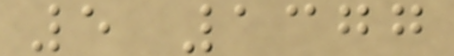5 1377
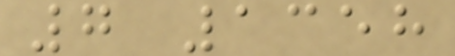7 1358
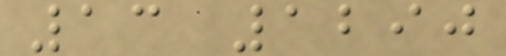13 1290
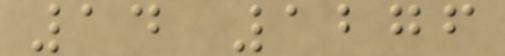14 1276
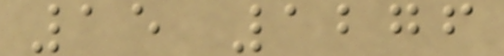15 1276
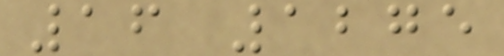16 1275
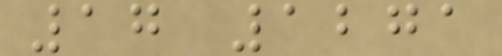17 1271
